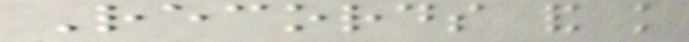Records and knowledge
